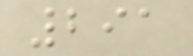291
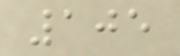105
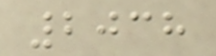2038
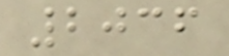2036
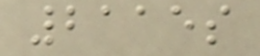2115s
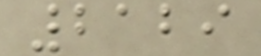2129
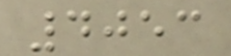4053
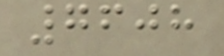7608
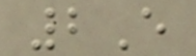2E
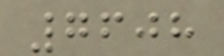7608
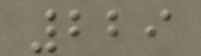229
